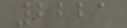2221
